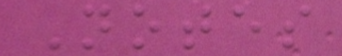Notes
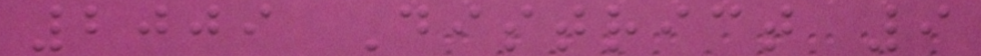2009 District 9
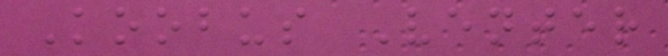Koobus Venter
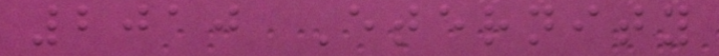2010 Eternity
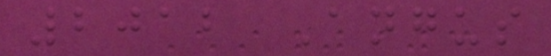2012 Angus
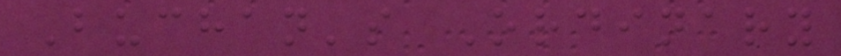Buchan's Ordinary
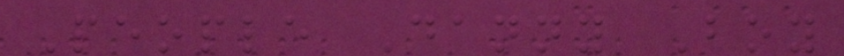People Danny Boy
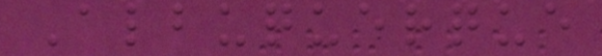Albuquerque
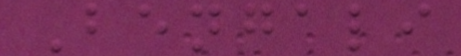Bengali
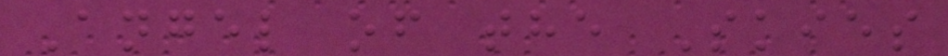Angel of the Skies
